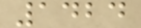1424
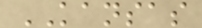KANSAS
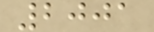2001
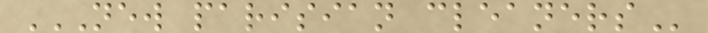NEW PARISIAN CLEANERS
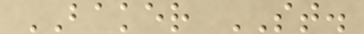BAKER ST.
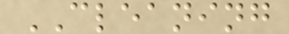CLEANING
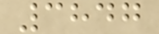3847
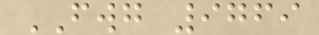FWG 9769
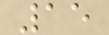15
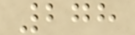278
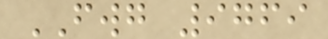FWG 9769
